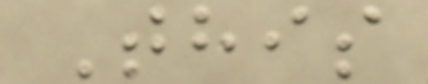This
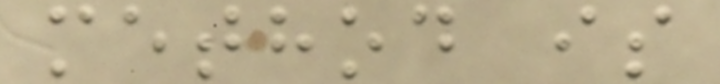method is
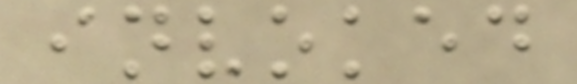invoked
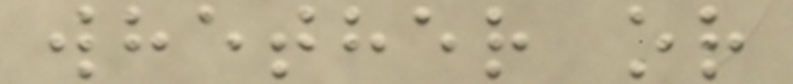whether or
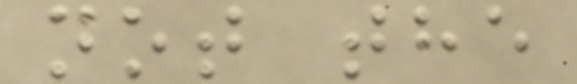not the
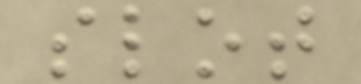slot
